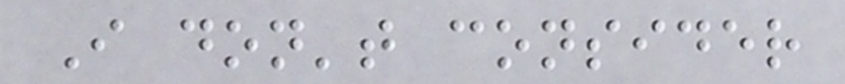I don't consider
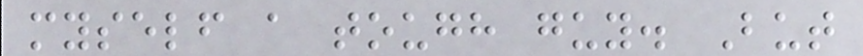myself a tough guy. But
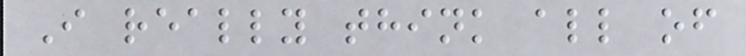I really think all of
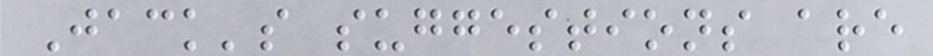Jack's suggestions are
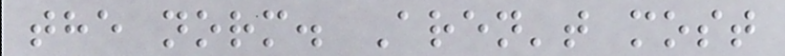the norm. Aren't most
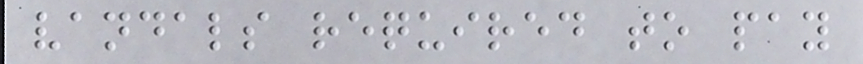vandals required to pay
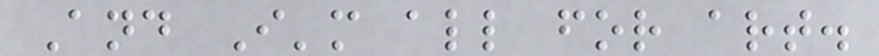And I'm all for art.
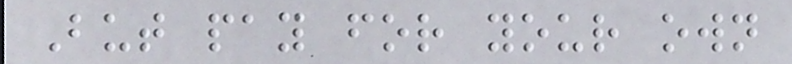But pay for your own
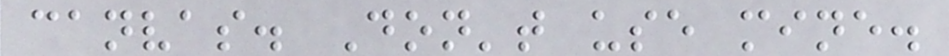canvas. Don't use mine.
